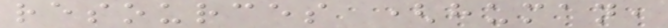resources (human,
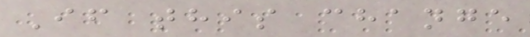If this change
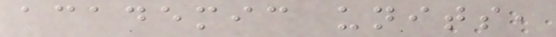academic units,
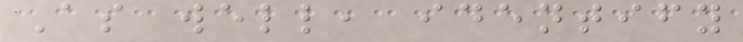As well, identify
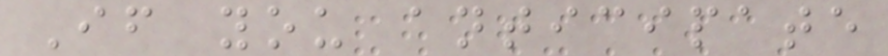If you anticipate
